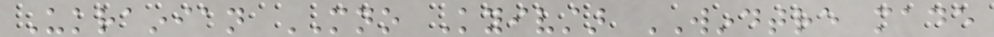Ukrainian MNO Kyivstar WINDTRE made
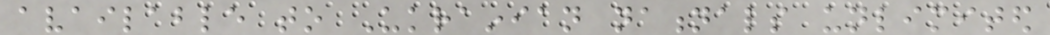available to Ukrainian nationals unlimited
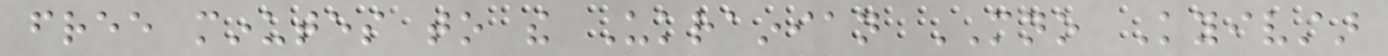free minutes to the Ukrainian MNO Kyivstar
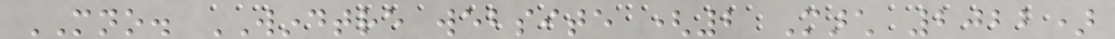MNO. WINDTRE website (2 March 2022)
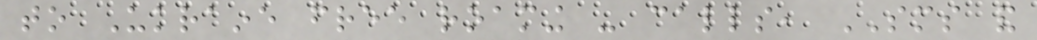to Ukraine free roaming - calls, SMS and
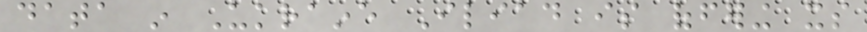data in Ukraine Iliad is offering its
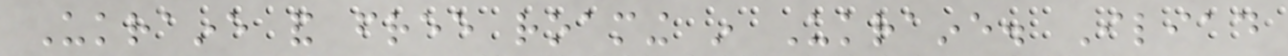Ukraine and free roaming in Ukraine. Iliad
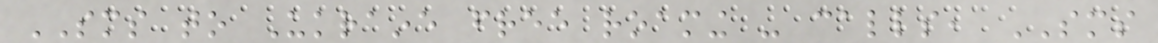SMS to Ukraine free roaming - calls, SMS
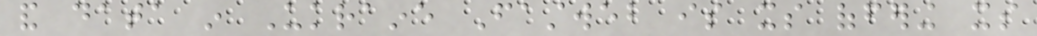and data in Ukraine Fastweb is its offering its
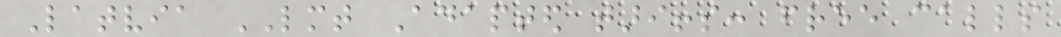Latvia LMT Adapted tariffs: free calls
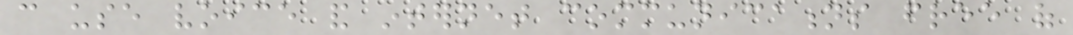can use voice and internet communications free of
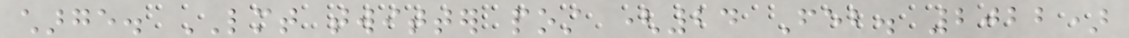charge. LMT twitter post (24 Feb. 2022)
